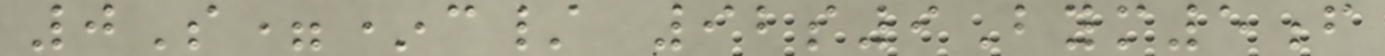0S=*c/ 92s9Bym5f
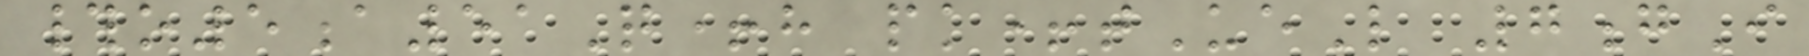#o5a51Q+h pk+tUeL 7gI
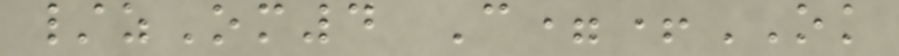/zOm4 C=+OK
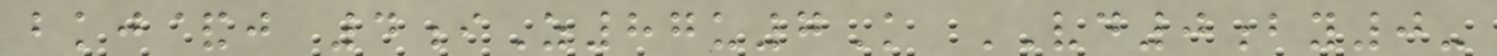bkj&j 4iZ87u7K VD0by0-
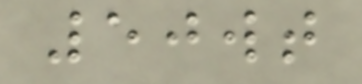50wt
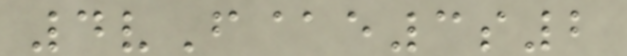4vF@e3s2
